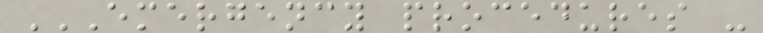EMERGENCY PROCEDURES -
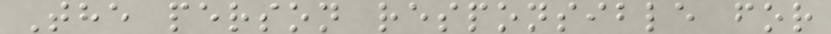The person responsible for
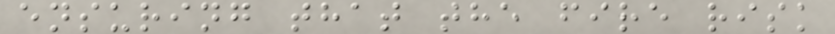ensuring that the fire risk
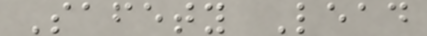Safety Lead
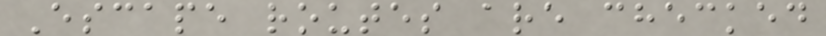Escape routes are checked
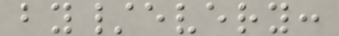by/every:
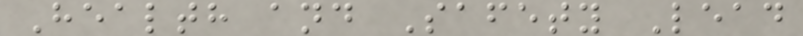Health and Safety Lead
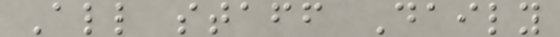All staff Daily
